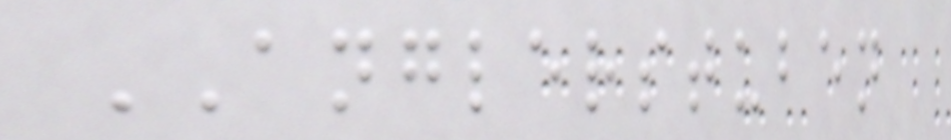ANGLERSTUBEN
